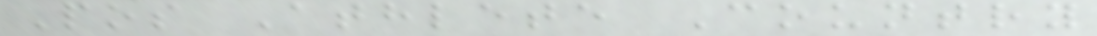Pos Athlete Country
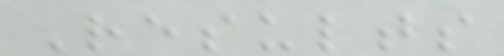Results
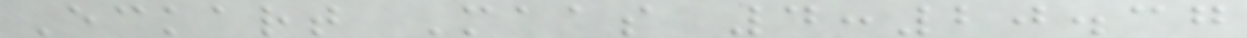Eckart Maas 4:20.37
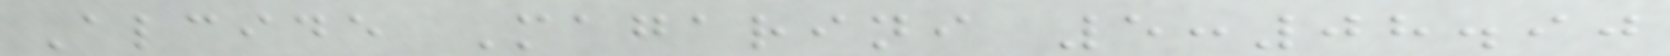Alcide Magarini 5:08.90
